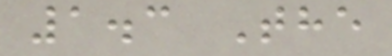1.3 The
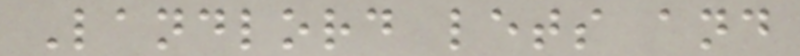Landlord lets and
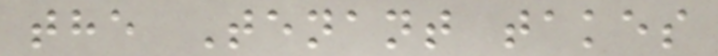the Tenant takes
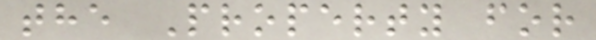the Property for
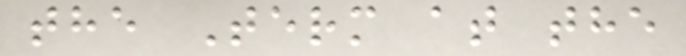the Term at the
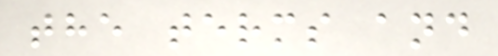the terms and
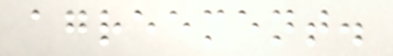agreement.
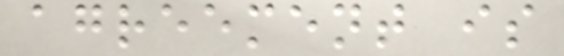agreement is
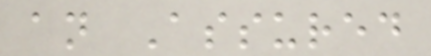an Assured
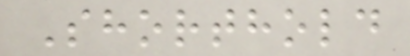Shorthold
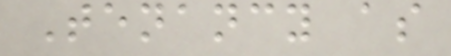Tenancy as
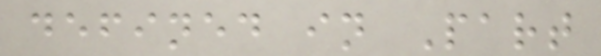defined in Part
